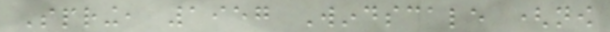Spring, 1957 Windscale (now
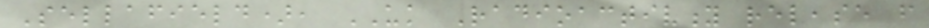Sellafield), UK Radioactivity release from
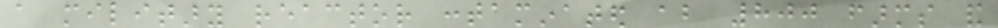a military reactor contaminated about 800 farms and
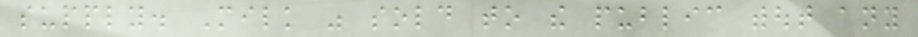supply. Milk was sold to the public without any
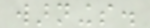warnings.
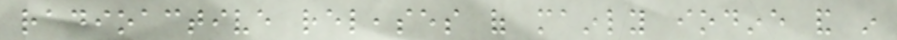radioactive releases of mainly iodine and in
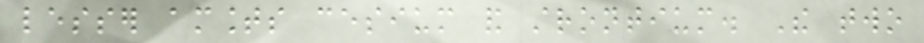lesser amounts cesium and strontium. The two
